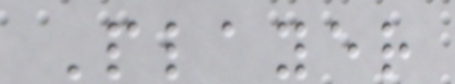Player
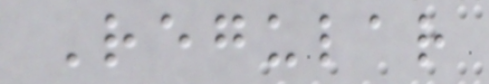Regular
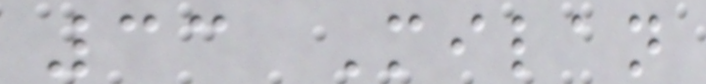33 Milan
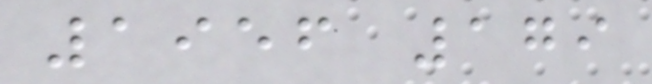1956 179
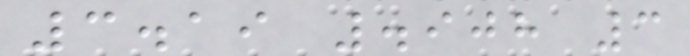3.19 .908 3
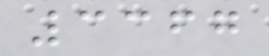3367
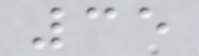35
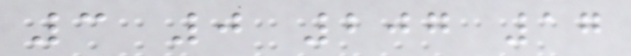3 0 207 17
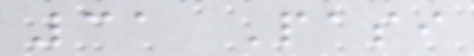31 Pasi
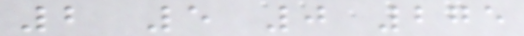2 5 0 275
